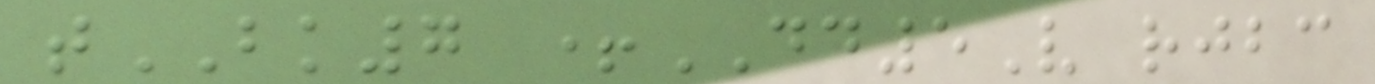tBK7 +DD5V rjbc
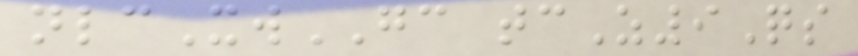nlcXwGC tcZ9Qs
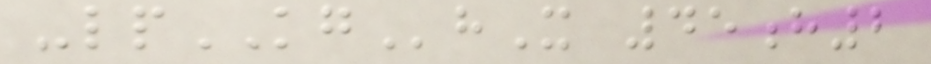-lpKGhX 45h2
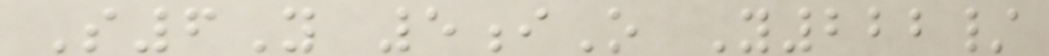S6Y 5iO Y222/
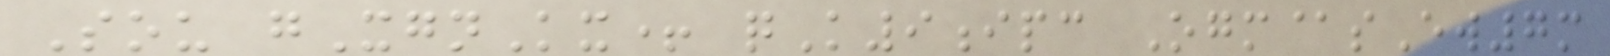Sou gXgnKx+ qK9ipc Ogm@sEw7m
